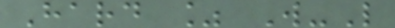Hard % W-L
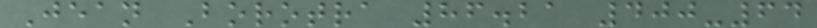Jean Borotra 86.21 400-64
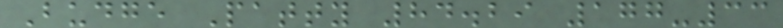Budge Patty 84.29 177-33
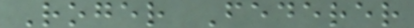Roger Federer
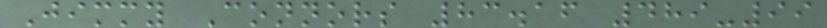Jimmy Connors 83.16 489-99
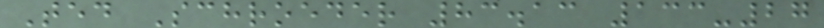Ted Schroeder 83.13 133-27
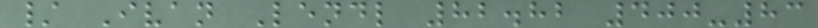/ Ivan Lendl 82.82 400-83
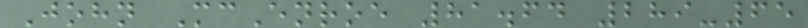John McEnroe 81.64 289-65
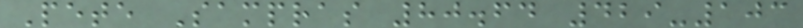Pete Sampras 80.64 429-103
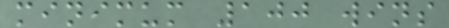minimum 100 wins
